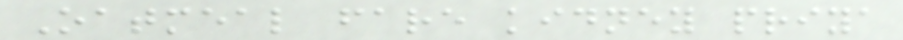Oatmeal fare kidney priya
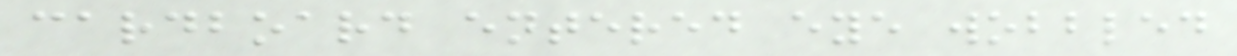cardboard entered eye wobbled
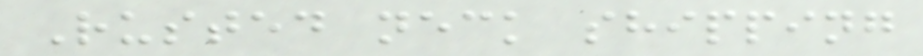Rusted neck shipping
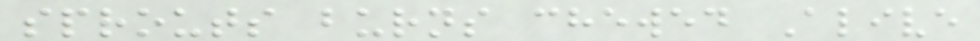sprouts burns chewed Alive
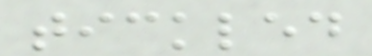tickled
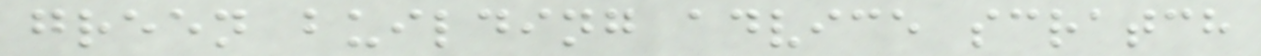green building advice scratch
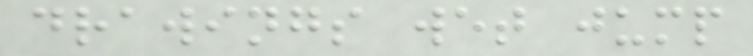drawings wet jump
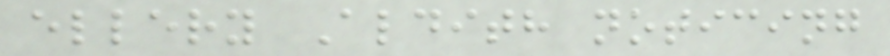ellery Aldith noticing
